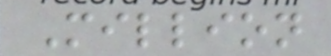Million
